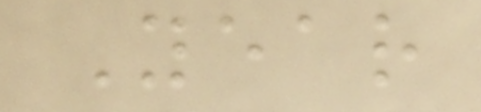Year
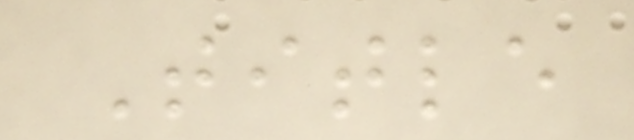Title
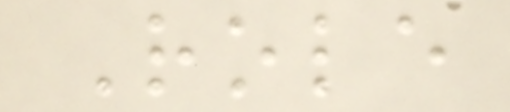Role
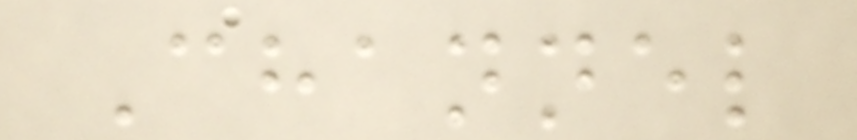Channel
